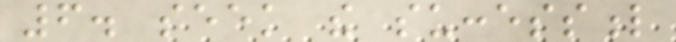6. seek the successful
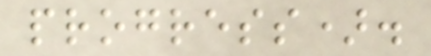progress).
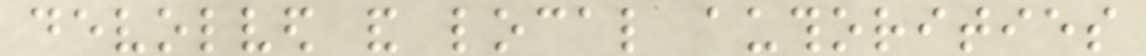devolved and local authorities
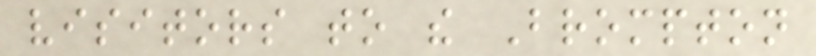visitors to the Brompton
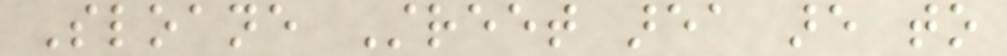Sloane Street area are to
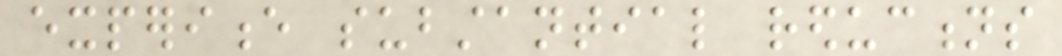experience substantial reductions
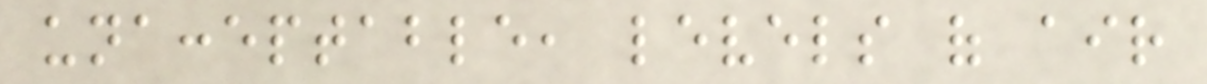unacceptable, levels of air
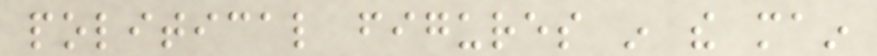political figures in the main
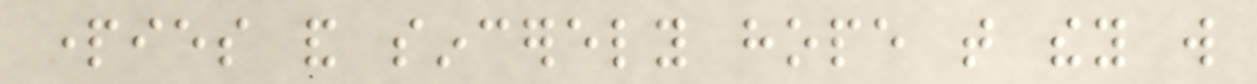parties and sincerely hope that they will
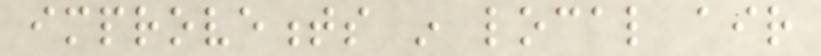improvements in local air
